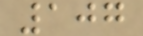107
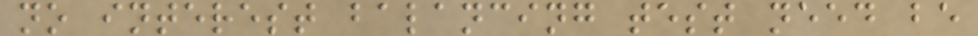no interest balancing test need be
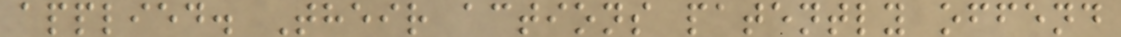applied. Their actions patently offend
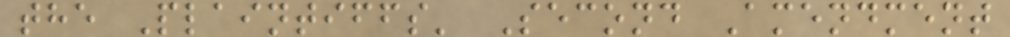the Plaintiffs' Second Amendment
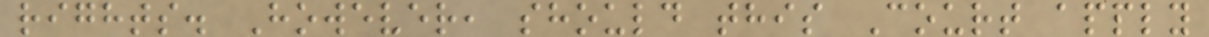rights. However, should this Court apply
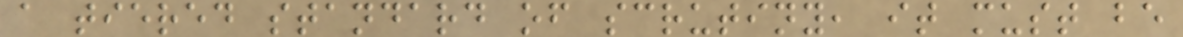a tiered standard of scrutiny, it must be
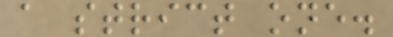a strict one.
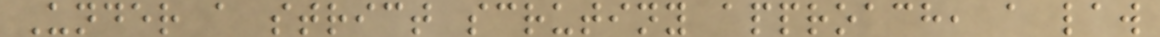Under a strict scrutiny approach, a law
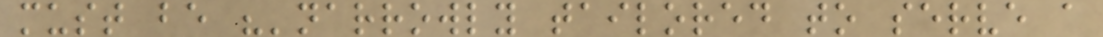must be "'narrowly tailored to serve a
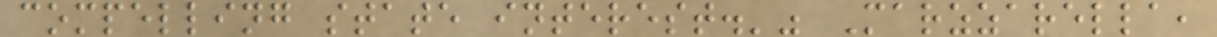compelling state interest.'" Marzzarella,
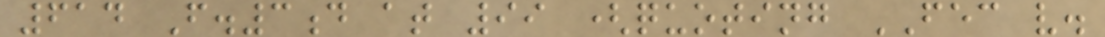614 F.3d at 99 (quoting FEC v.
